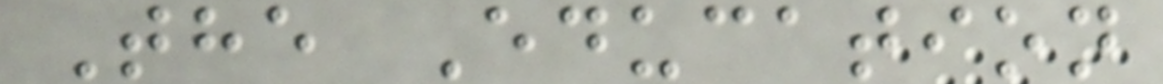The Education
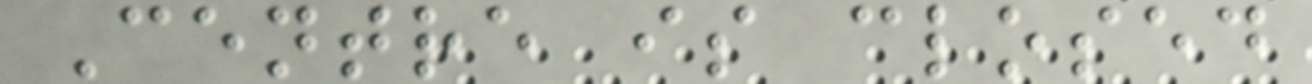Centre is closed
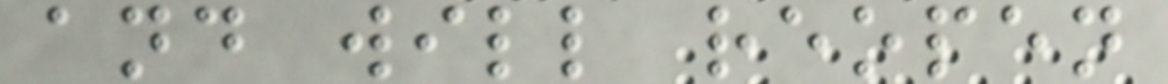and will reopen
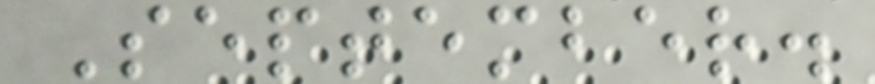September.
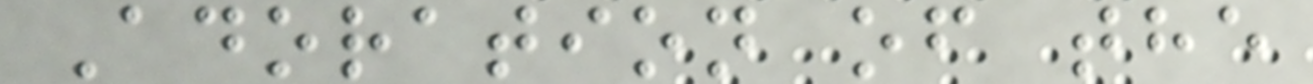Adoration of the
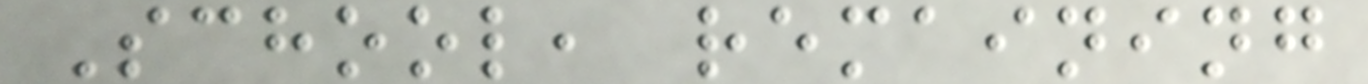School, remaining
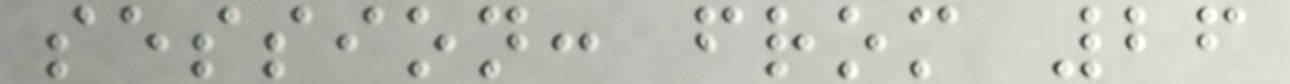session: from 26
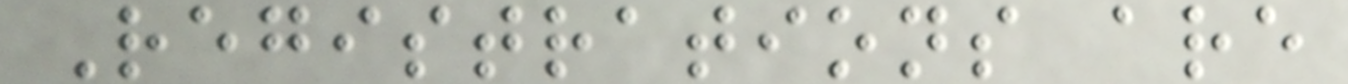Registrations are
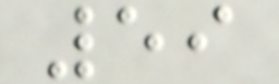59
